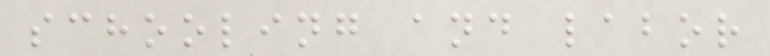schooling and labor
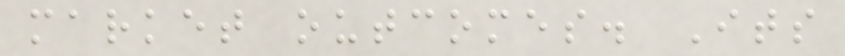market outcomes. Its
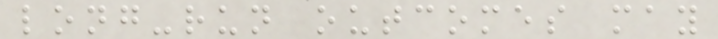long-run outcomes may
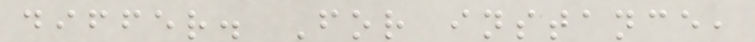differ. For instance,
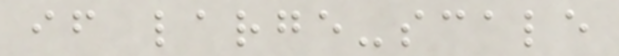if large-scale
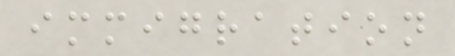immigration
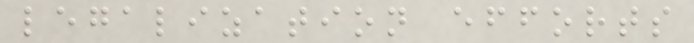legalization efforts
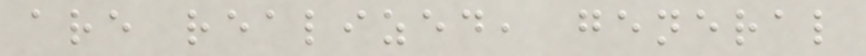are realized, general
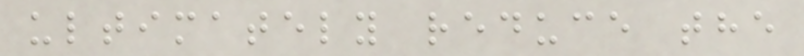ultimately reduce the
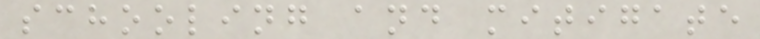schooling and mitigate
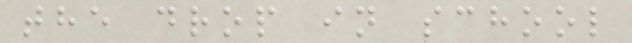the drop in school
